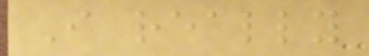I really
